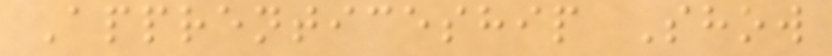Apprenticeship Show
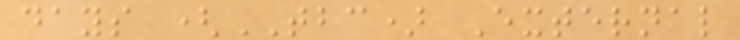days (TBC) External
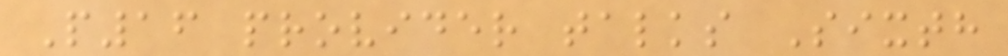P16 provider talks Sixth
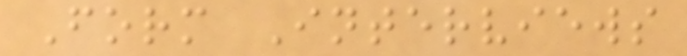Form Interviews
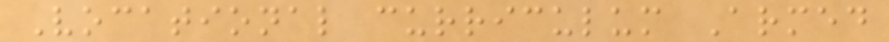Vocational curriculum Armed
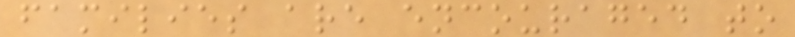families are encouraged to
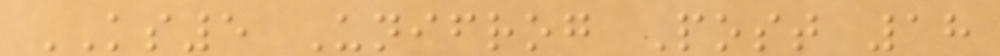KS5 Unifrog Post 18
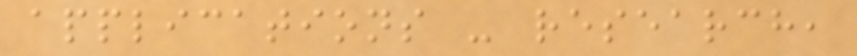applications - research,
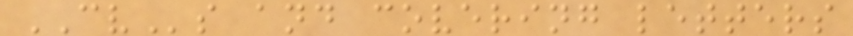CVs and covering letters
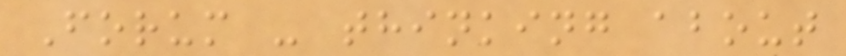Forum - thinking about
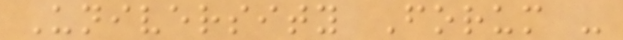University Forum -
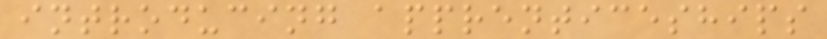introducing apprenticeships
